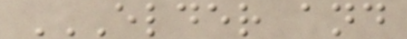ELDER AND
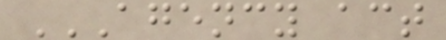AGENCY ACT
